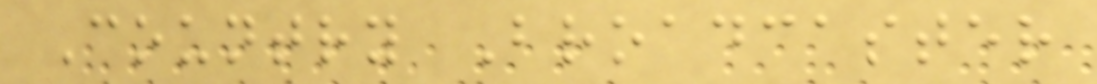Country Broadcaster
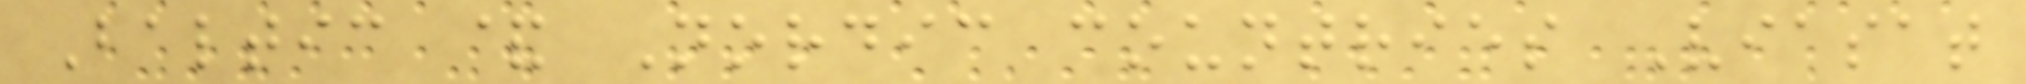Baltic & Nordic countries Viasat
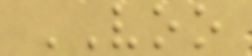VOO
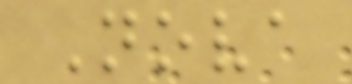Nova
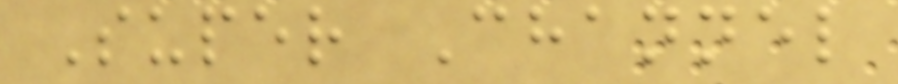Super Channel
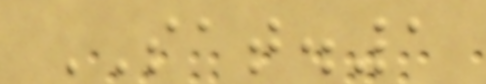SAT.1
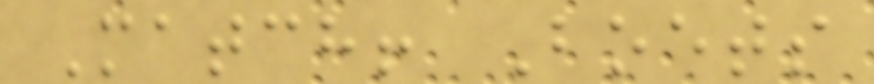Match! Boets
